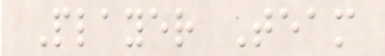Player Team
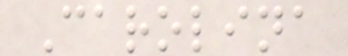Carolina
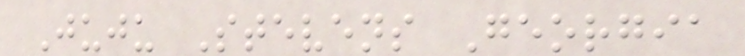Juju Stevens Georgia
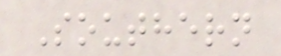Southern
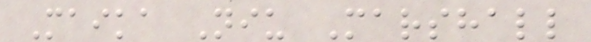Maika Niu Marshall
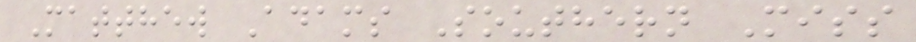Matthew Adams Southern Miss
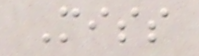Miss
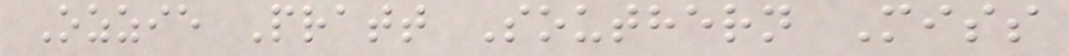Ozzie Pratt Southern Miss
